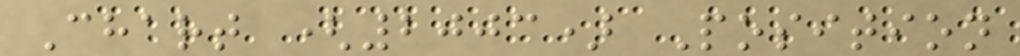Chart (2003) Position
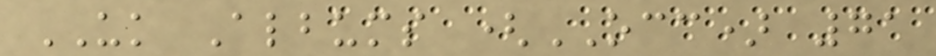UK Albums (OCC) 71
